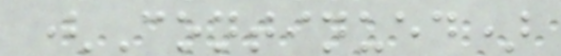(Continued)
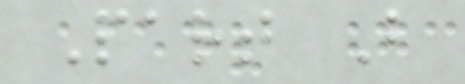Part B
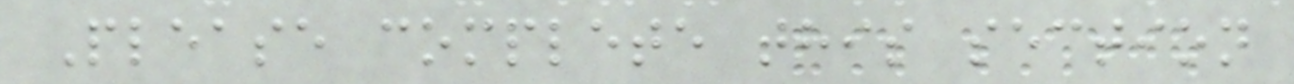Please complete this section
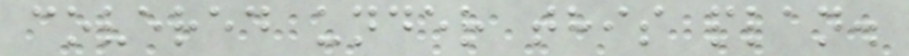covered under this plan.
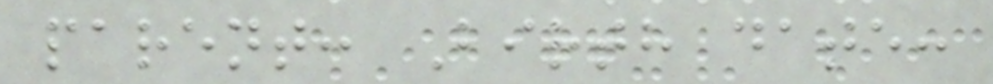parent: Birth date:
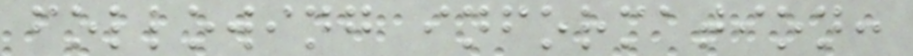following information:
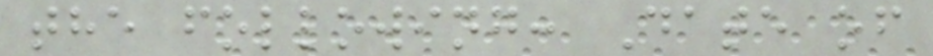the following: Date of
